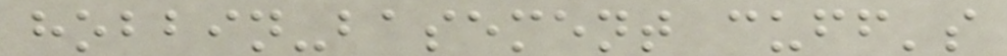hobbin-basement cuff's
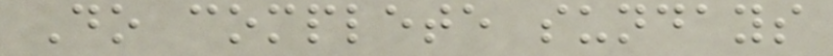Do complete sundays
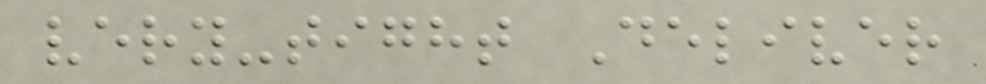very-tight Deliver
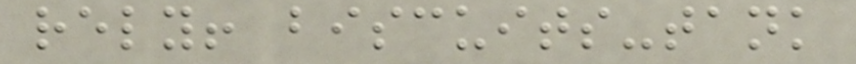rely! biscuits-tank
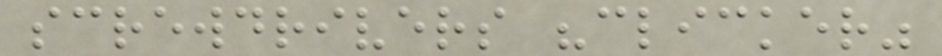screwdrivers "clicker"
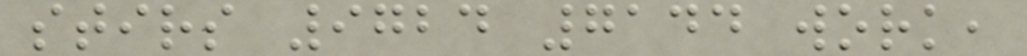stirs 9724 7144 work,
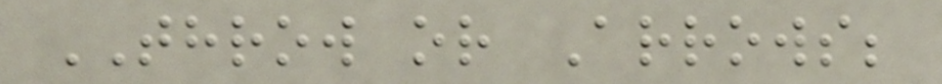THROW or Arrows;
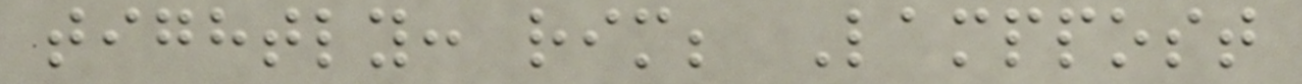tightly: rim; Lamppost
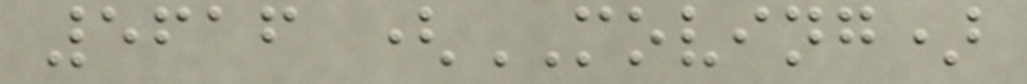5616 (MOVING)
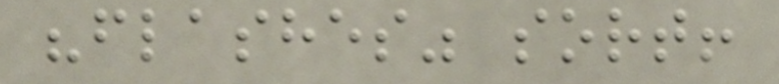"flashes" sort!
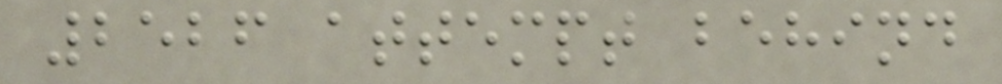2526 attempt behind
